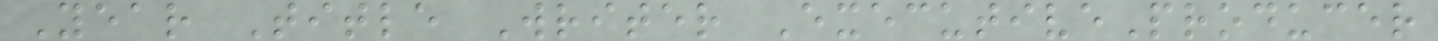Year Title Writer ExecutiveProducer
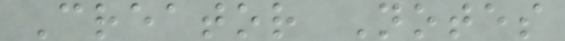Creator Notes
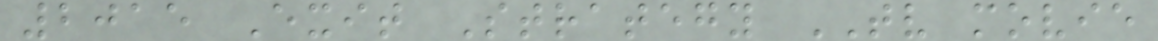2015 Exit Strategy TV movie
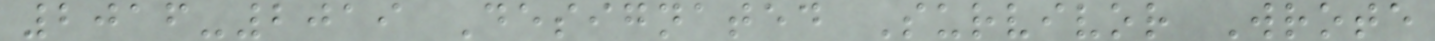2016-2019 Designated Survivor Wrote
